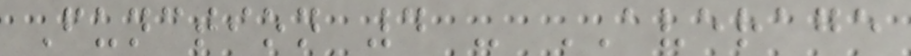Function 4 - AVERAGE
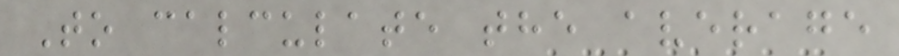To calculate the average
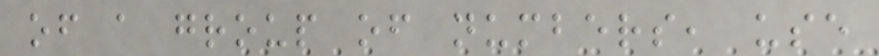of a group of numbers, use
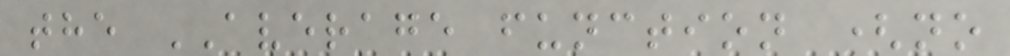the AVERAGE function (no
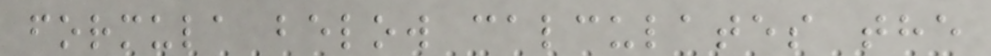formula below calculates the
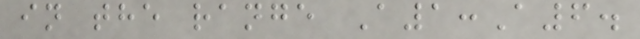in the range A1:A6.
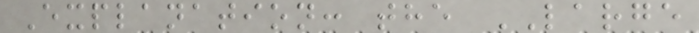Explanation: the LARGE
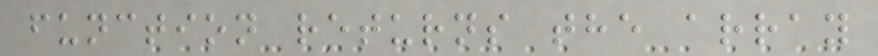function returns the array
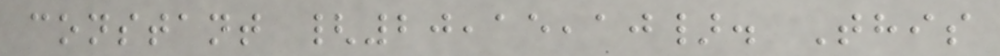constant {20,15,10}. This
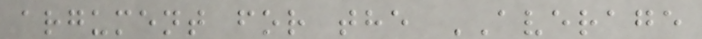argument for the AVERAGE
